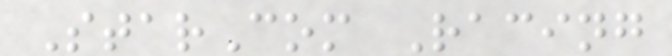StarCom Racing
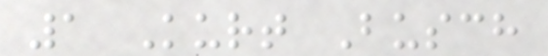1 Kurt Busch
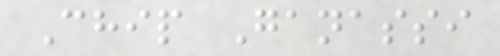Chip Ganassi
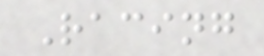Racing
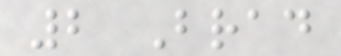2 Brad
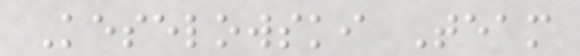Keselowski Team
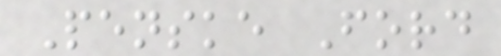Penske Ford
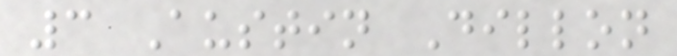3 Austin Dillon
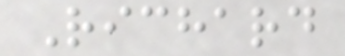Richard
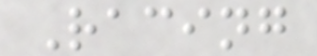Racing
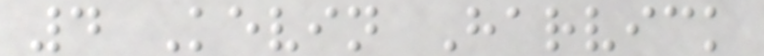4 Kevin Harvick
